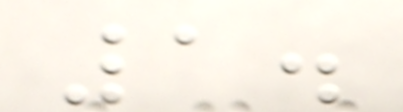1.
